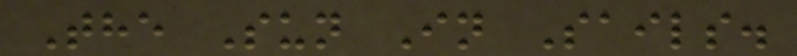The Sun In Sails.
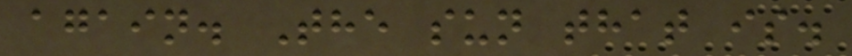again. The sun that is.
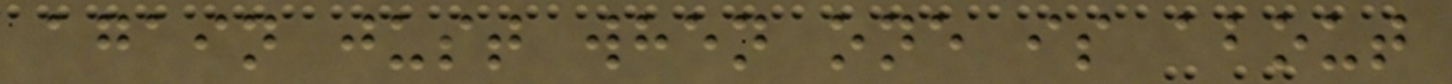again just when one is about
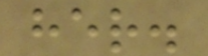her.
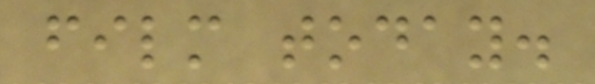film today.
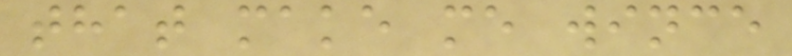that make me wince
